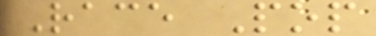Race Pop
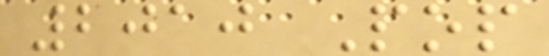2010 Pop
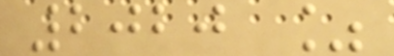2020 %
